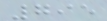795
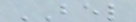BEL
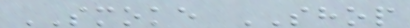SMOKE SHOP
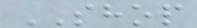SHOP
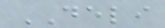DELI
